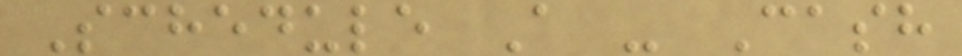Schedule A - Cash
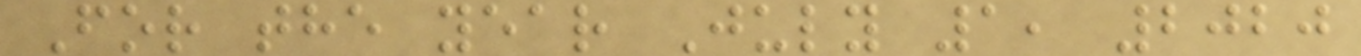For the year July 1, 2020
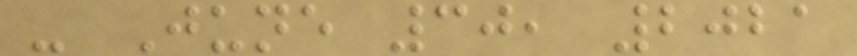- June 30, 2021
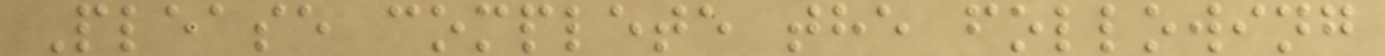Please complete the following
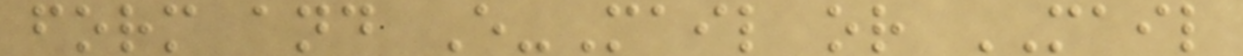form and E-Mail or MAIL
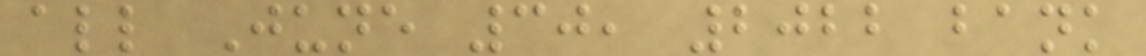all June 30, 2022 bank
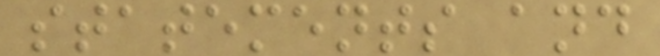statements and
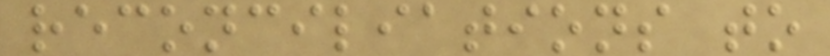reconciliations to
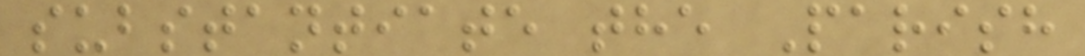substantiate the Parish
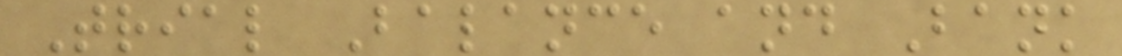Trial Balance and Bank
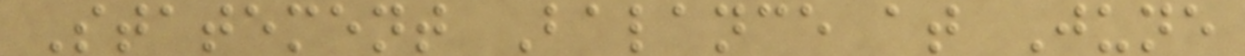Statement Balance at June
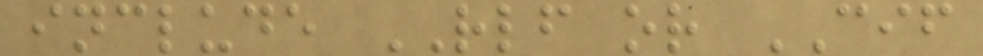include RLF or CIF
